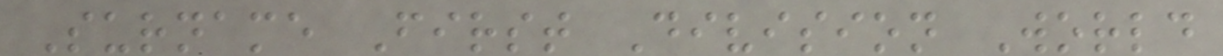Surname First Division World
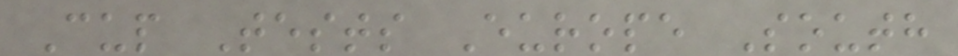Cup Tests Europe South
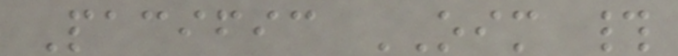Pacific OIM #
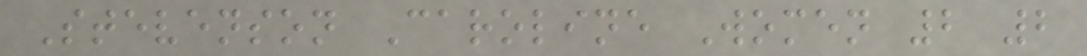Stevenson Caroline Women 2 2
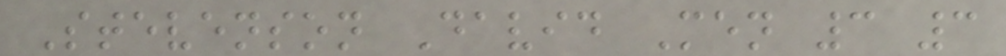Stevenson David Men 3 3
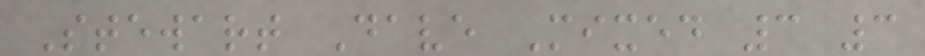Stewart Dave Mixed 3 3
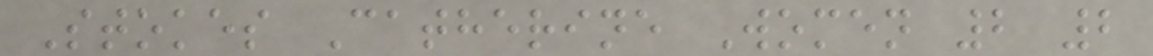Stokes Catherine Women 2 2
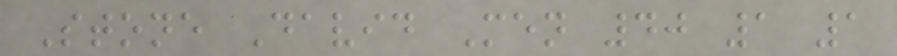Stone David Men 40 1 1
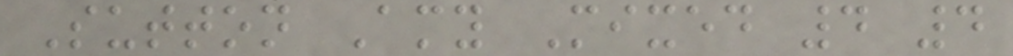Sutton Amy Mixed 4 4
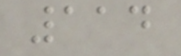114
